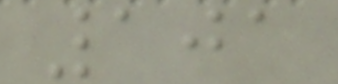101
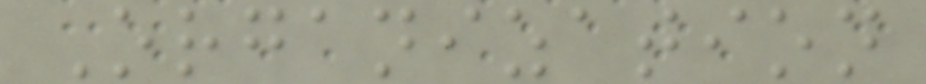Organization
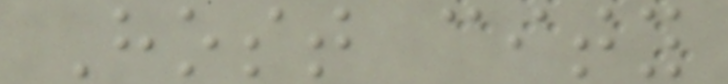Host city
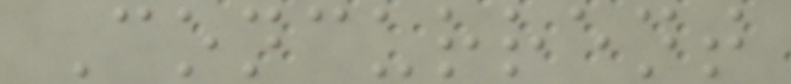Concurrent
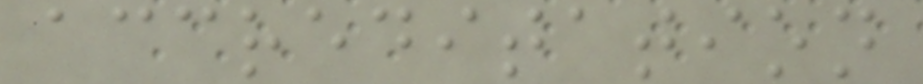accreditation
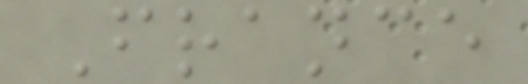France
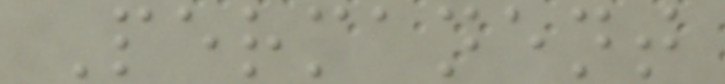Permanent
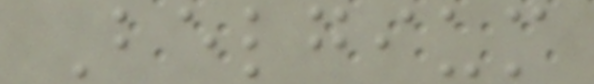Belgium
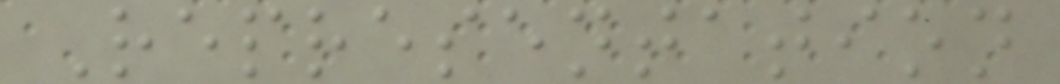Representation
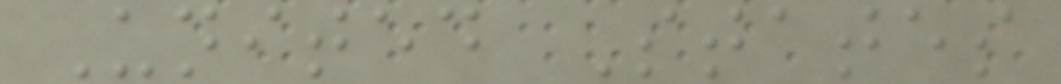United States
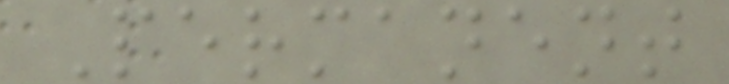Permanent
